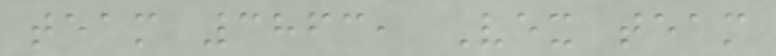team 3863, Vex team
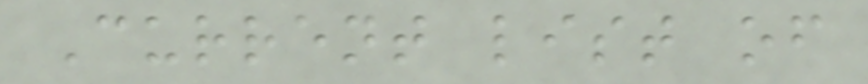Current list of
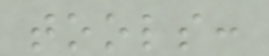tools:
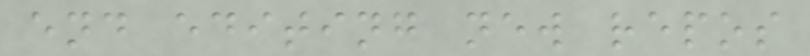end editing new repos
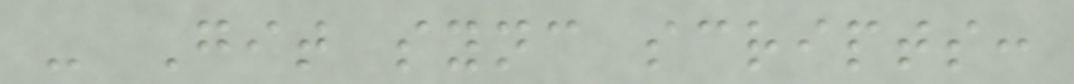- Git sync scripts:
